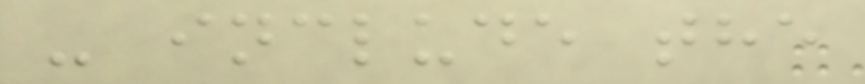- include the
